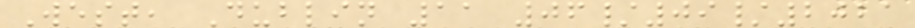West, Dublin 11 06/09/2021
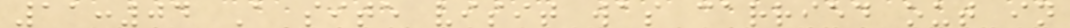11:04 A site visit was carried out in
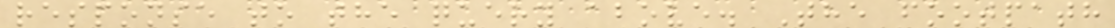response to the query above. The footpath
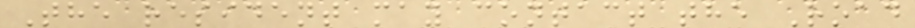The resident may contact the Road
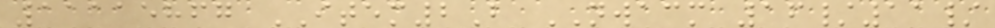11115867 ITEM2B NWACM 16/11/
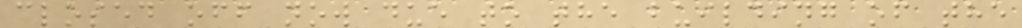closed off now due to the building of the
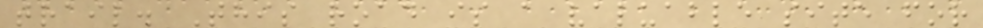trail. This road is a valuable site for
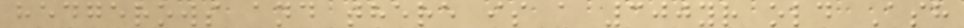hedgerows and there is a 300yr old Ash
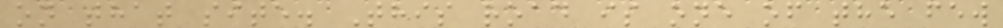on that site. This road is one of the few
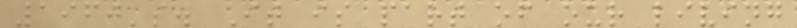1960's. It is part of our living
